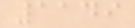1149
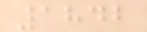1842
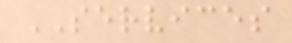SERVICES
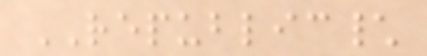REPUBLIC\
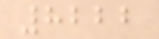8222
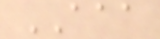AAA
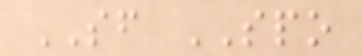SF SPO
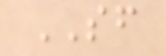SF
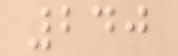240
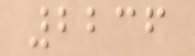2236
